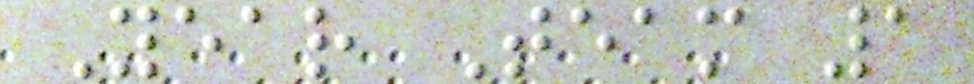Year Team 1
